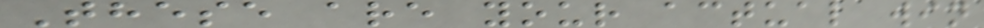These are your actual win
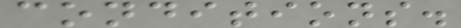conditions.
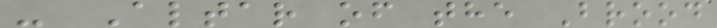- Altar of the Brood
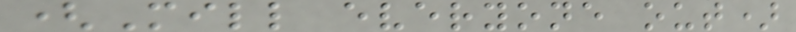(Mill everyone out)
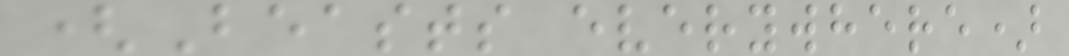(Beasts everywhere)
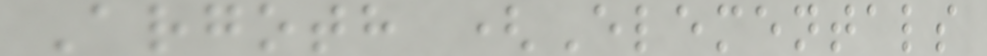Argoth (Elementals
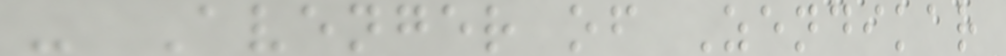- Avenger of Zendikar
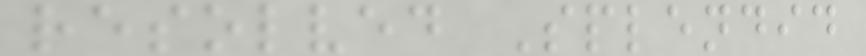resolved Splendid
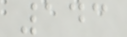143
